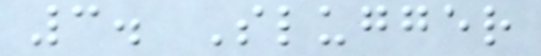3. Slugger
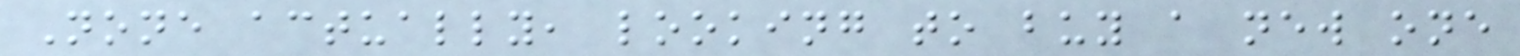None actually, looking to buy a new one
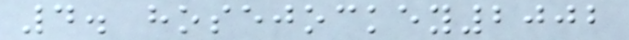4. hosejockey2002
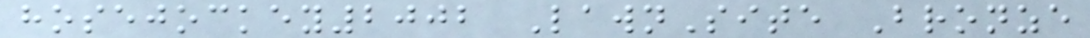hosejockey2002 LawnSite Bronze
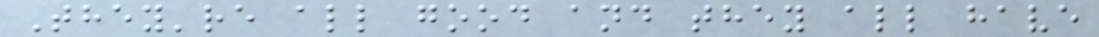They're all good and they all have
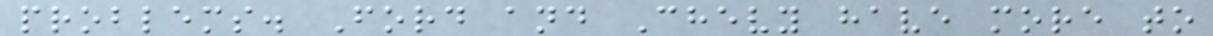problems. Ford and Chevy have more to
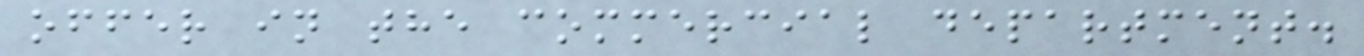offer in the commercial department.
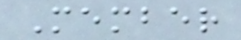Member
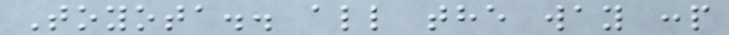Toyota.. all the way :p
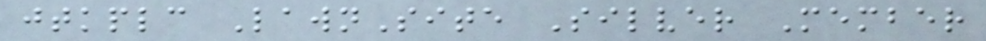jtkplc LawnSite Silver Member
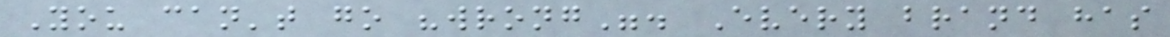You can't go "wrong". Every brand has
